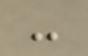-
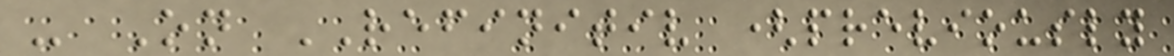- On REFINITIV (previously
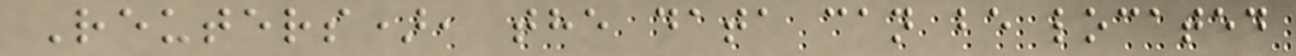Reuters), the data can be located
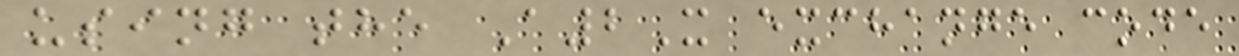using the A2X exchange code
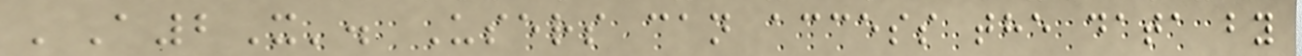'A2X'. Users can access the data by
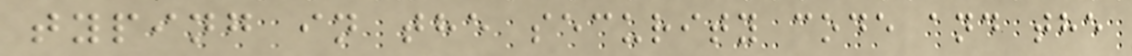typing in the security code and the
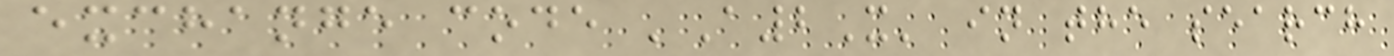exchange code 'A2X' in the search
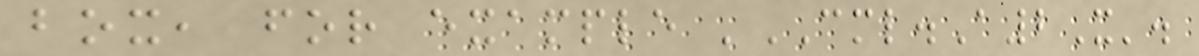box, for example 'CML.A2X'.
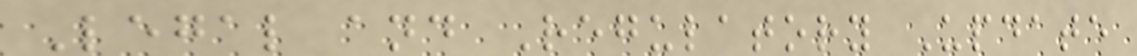Legal and Regulatory Update
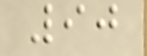90
